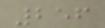256
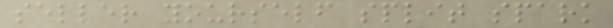seller yourself split spark
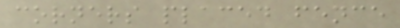corners placed fence
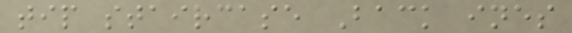tip staircase Back ines
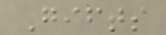Gifts
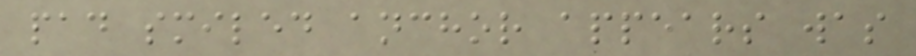pad smiled anchor appears was
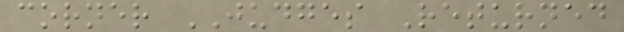corner JUDGES Returned
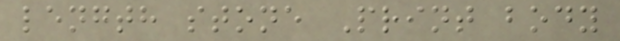length stone Print body
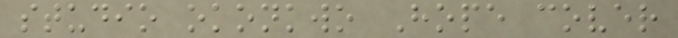studio okonkwo Hope cover
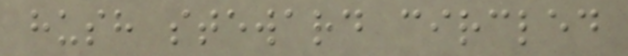hush steward circled
